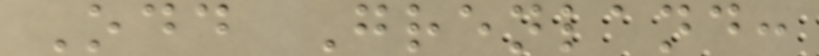Odd Grenland:
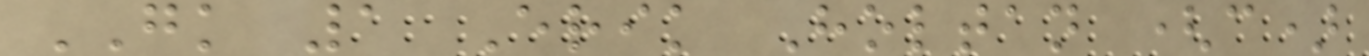GK 1 Erik Holtan (c)
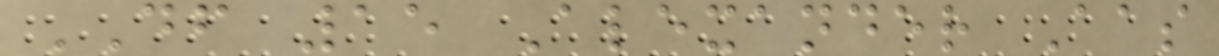DF 15 Alexander Aas
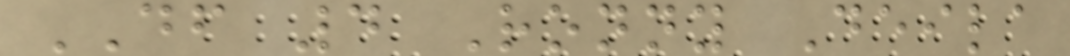DF 4 Ronny Deila
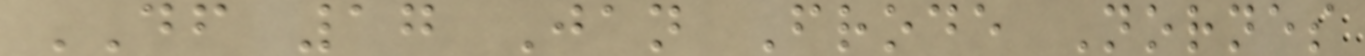DF 17 Jan Frode Nornes
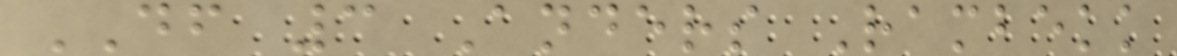DF 3 Anders Rambekk
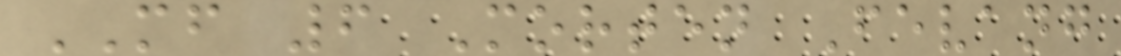MF 6 Morten Fevang
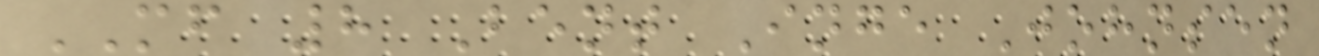MF 8 Bent Inge Johnsen
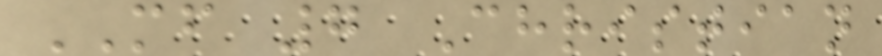MF 7 Christian
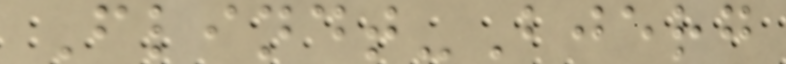Flindt-Bjerg
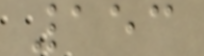153
